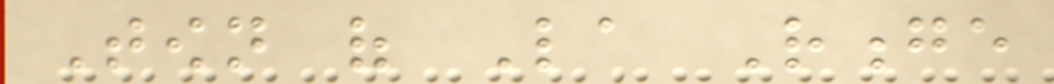Town of La Ronge
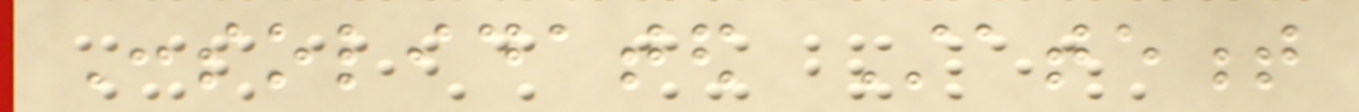Consolidated Statement
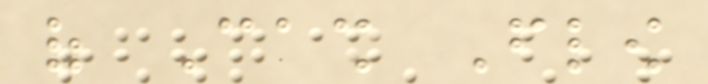of Cash Flow
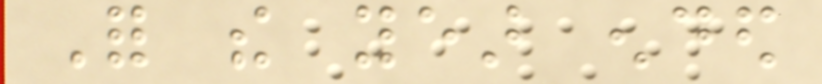For the year ended
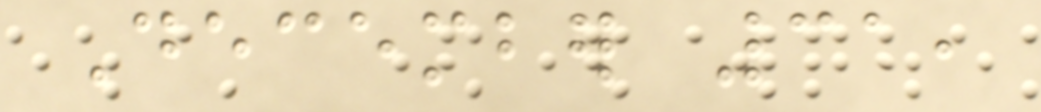December 31,
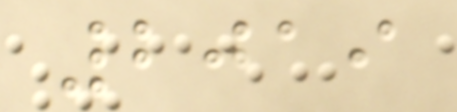2019
